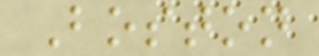Boston
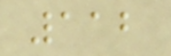112
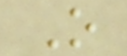O
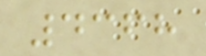4368
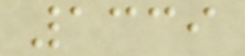1339
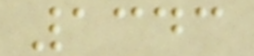1343
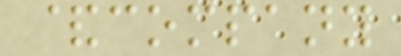&company
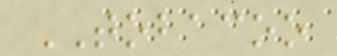TOBACOO
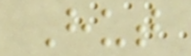Hut
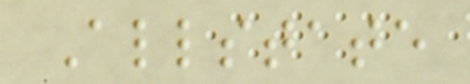Allstate
